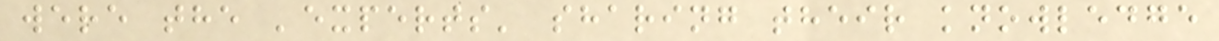were the 'experts' sharing their knowledge
